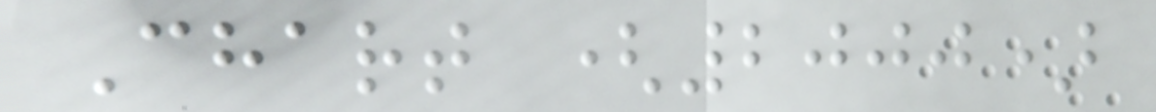Chart (2000)
